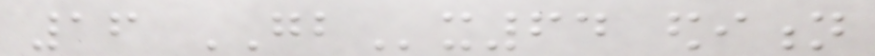16 GBx64 edition
